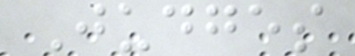Judges
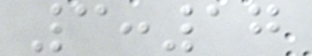3:17
